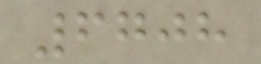6708
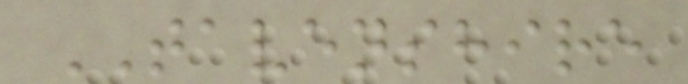TAVENSHIRE
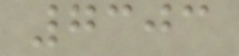7303
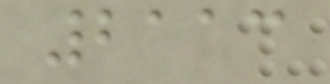2113
